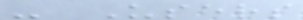- Users
